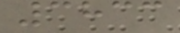3833
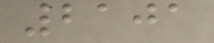2101
